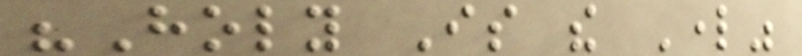"Holy Is the Lord"
